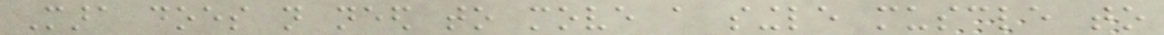Mara does not need to move a single muscle to
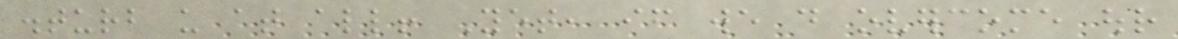disturb us at all! Yet, if we do overcome our
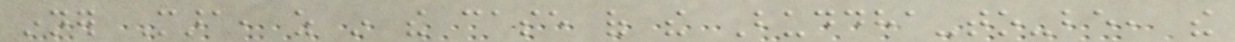inner Mara, as in the case of the Buddha-to-be, the
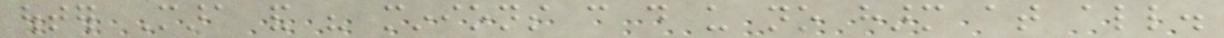outer Mara and his minions can do us no harm at all.
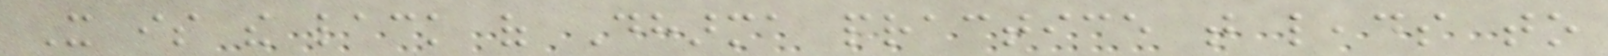It is the lack of Dharma practice that leads to
